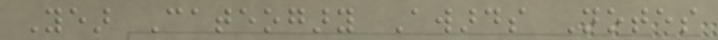Year Cateogary Awards Notes
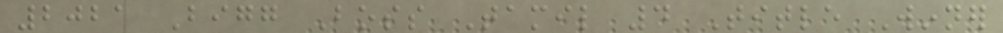2021 Bigg Boss Tamil 4 Title Winner
